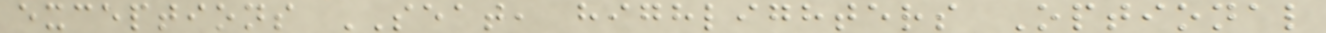exceptions SEAT, highlighters Optional
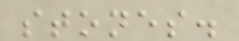stones.
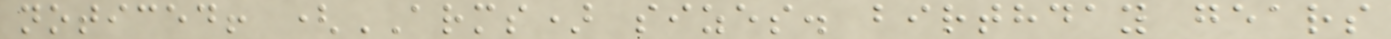noticed! (ARMS) sizes. birthday gears
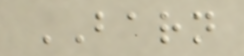BARN
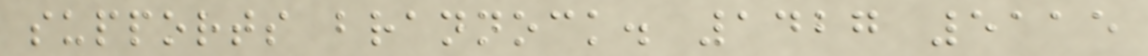supports brannock. 1427 5115
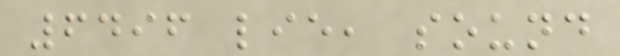6496 lie, sound
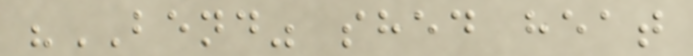"BEND" shed heat
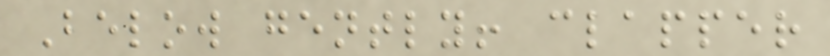Below gently! clapper
